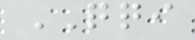QQI
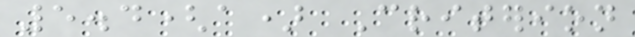5.4(a) Criterion
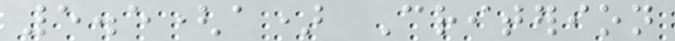5.5(a) Criterion
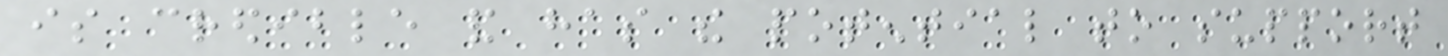is credible and has the potential to support
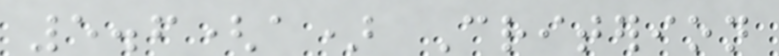5.6(a) Criterion
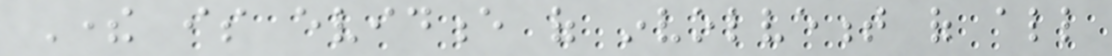There is evidence of involvement of all
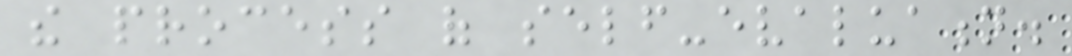the process of self-evaluation.
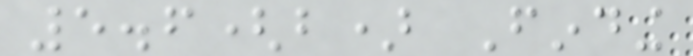5.6(b) Finding
